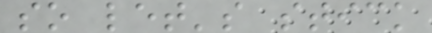so let's stick
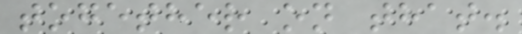together on that.
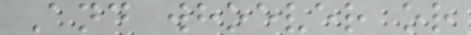And whoever or
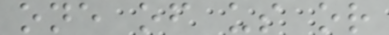one of us or
